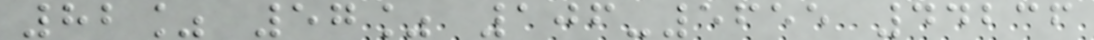82% 57% 106-5655 44236
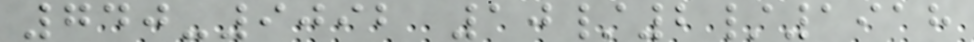740-9092 10/2/1918
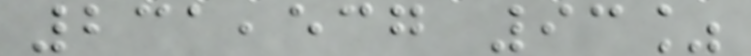231,537 93%
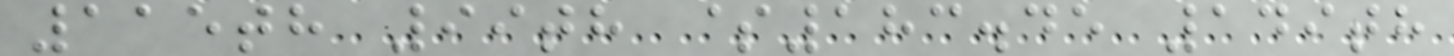115th 99th $183.45 149th
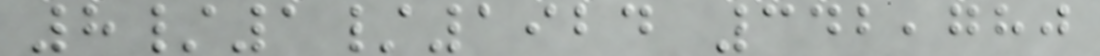8/1/1924 342,780
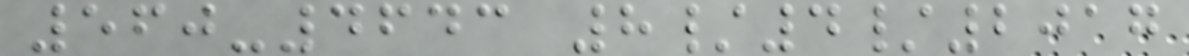560-4643 8/4/2017
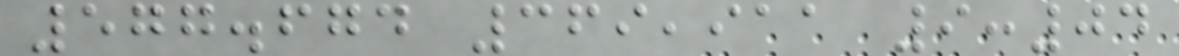577.674 369,911 9:04
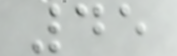45
